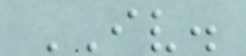IV.
